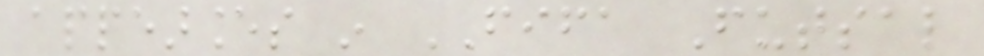appearances in FIFA Futsal
